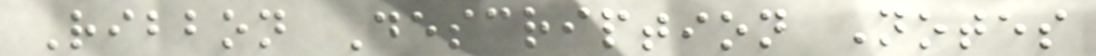Ribbon Description Notes
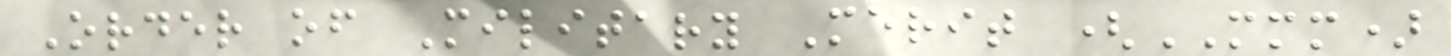Order of Military Merit (MMM)
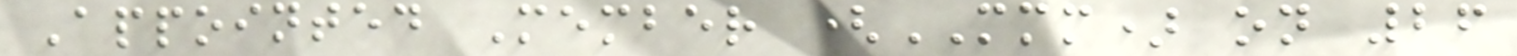Appointed Member (MMM) on 26
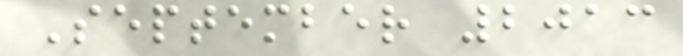September 2013
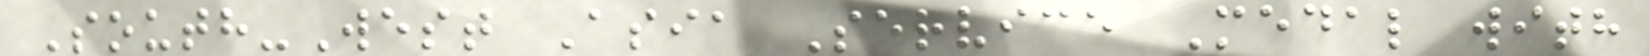South-West Asia Service Medal with
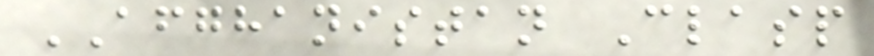AFGHANISTAN Clasp
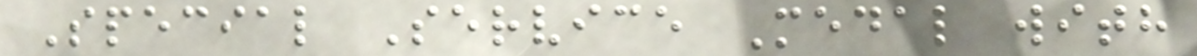Special Service Medal with
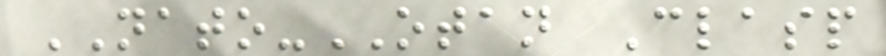NATO-OTAN Clasp
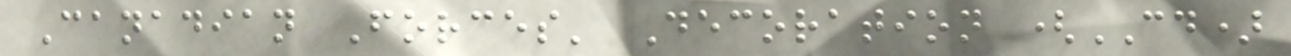Canadian Forces' Decoration (CD)
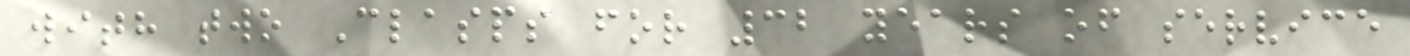with two Clasps for 32 years of service
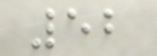52
